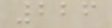226
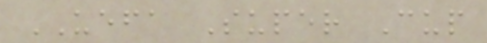UEFA Super Cup
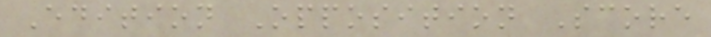Edition Opposition Score
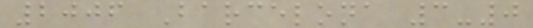2006 Barcelona 3-0
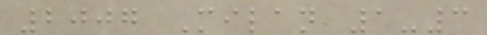2007 Milan 1-3
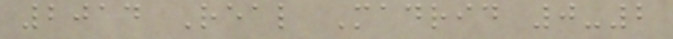2014 Real Madrid 0-2
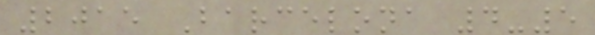2015 Barcelona 4-5
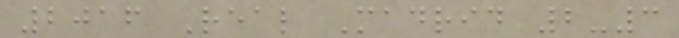2016 Real Madrid 2-3
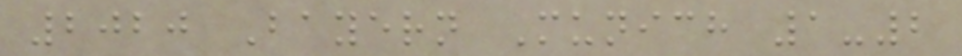2020 Bayern Munich 1-2
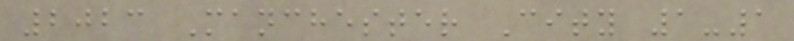2023 Manchester City 1-1
